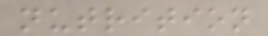nutrition
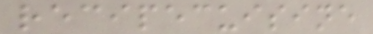recipecuisine
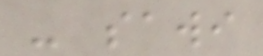- sawi
